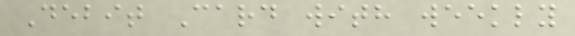Debit Card with weekly
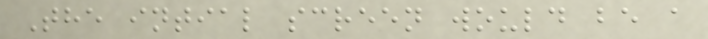The intial screen would be a
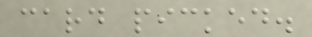card picked.
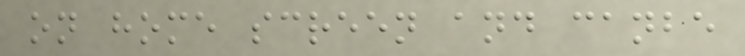on home screen and canbe
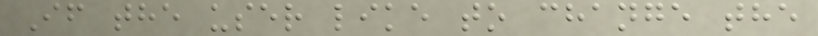If the user like to change the
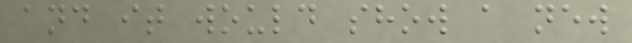and it would show a new
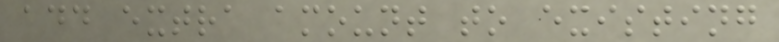add extra amount to existing
